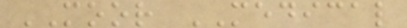MOOR MEDICAL
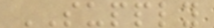SUPPLY
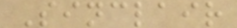Sinclair
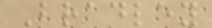Bradley
